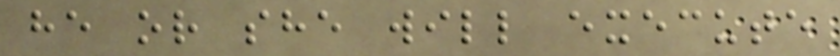he or she will execute
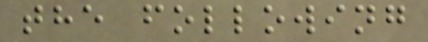the following
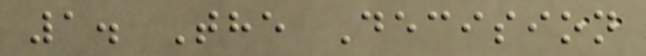1. The Decision
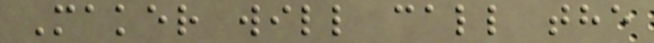Maker will call the
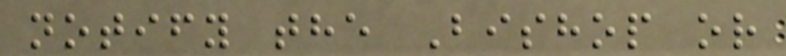notify the Bishop or
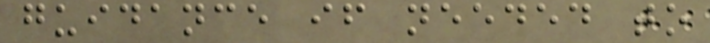guidance if needed to
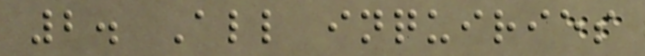2. All inquiries
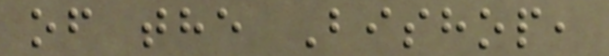of the Bishop,
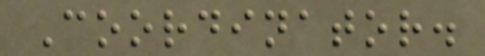Coordinator.
